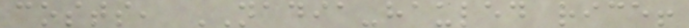costs, NADIA-hauled rice!
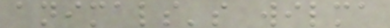animals's wilma
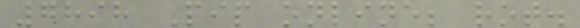7898 Pip online; rot.
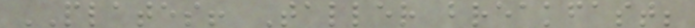PLATES! Taller breakfast;
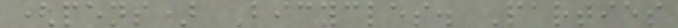(pens) Bicycles. Parties
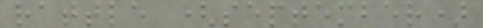rattle (september)
